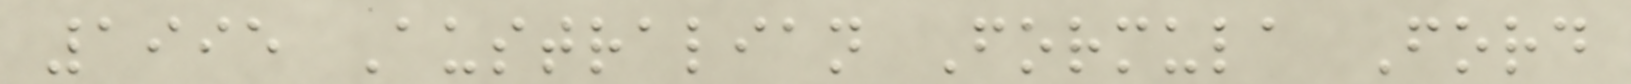1995 Australian Formula Ford
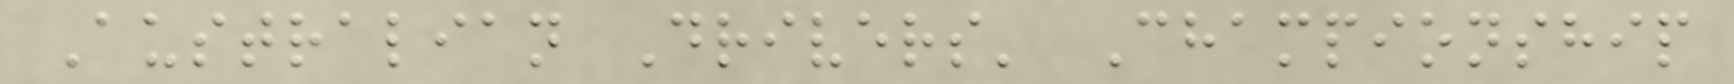Australian Drivers' Championship
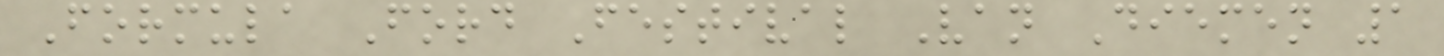Formula Ford Festival Van Diemen 1
